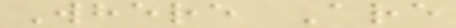Where Are
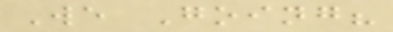We Going?
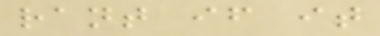rant if it
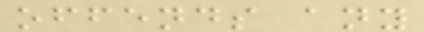offends any
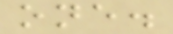one.
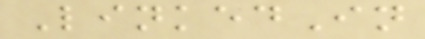LinkedIn
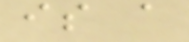is a
